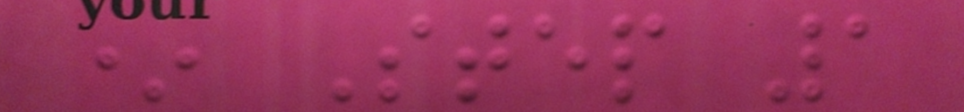* Step 1
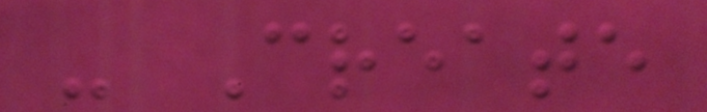- Create
